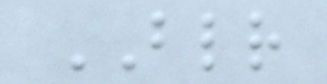BLR
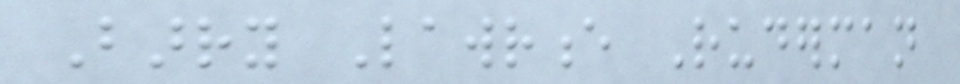Barry Lawrence Ruderman
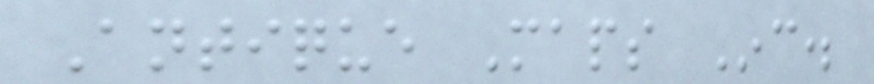Antique Maps Inc.
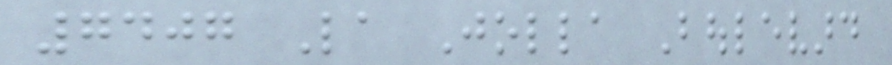7407 La Jolla Boulevard
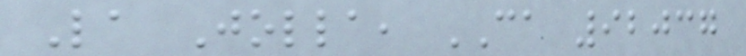La Jolla, CA 92037
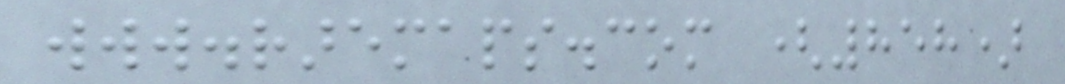www.raremaps.com (858)
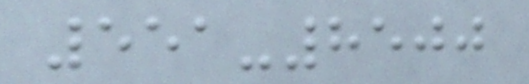551-8500
